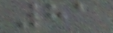81
